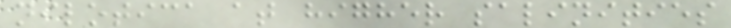nilotica at higher salinities
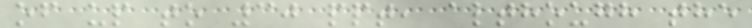of up to 30 ppt, although the
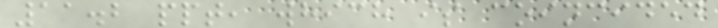11.2 ppt, which is coincided
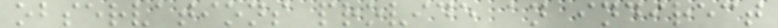observations provide an indirect
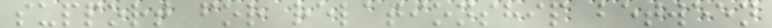support for relationship between
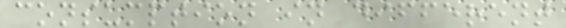consumption in different
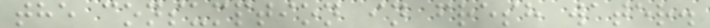the consumption in fresh water.
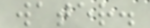water.
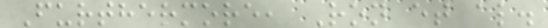Furthermore, Ron et al.
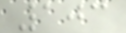103
